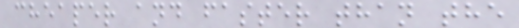cheaper and faster than the
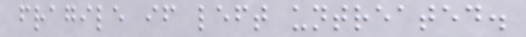fragile if left untreated.
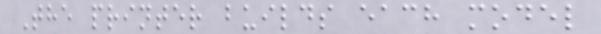The printer builds each model
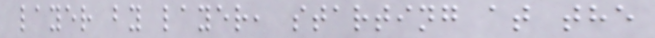layer by layer, starting at the
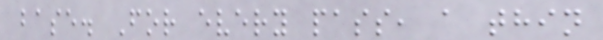base. For every pass, a thin
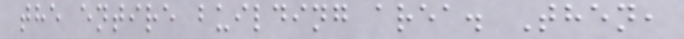the entire building area. Then,
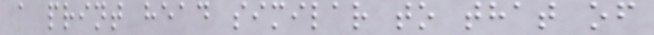a print head similar to that of
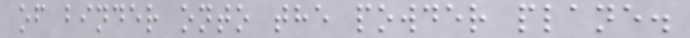of binder onto the powder plane.
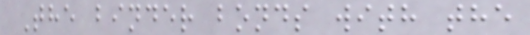The binder bonds with the
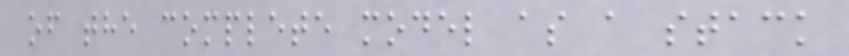of the complete model as a stack
